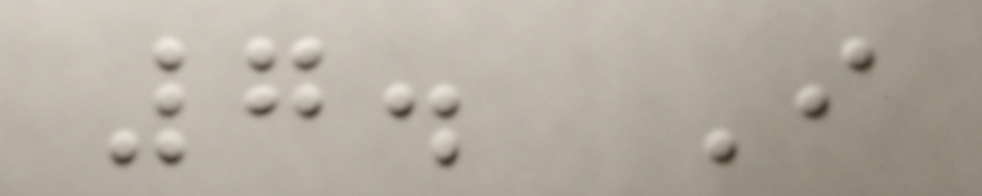7. I
